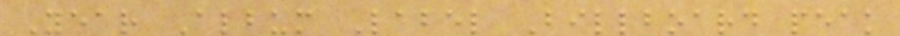Year Album Label Billboard peak
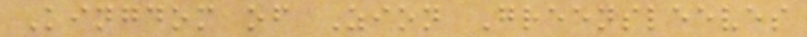Kingdom of Zion Greensleeves
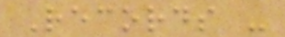Records -
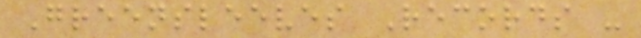Greensleeves Records -
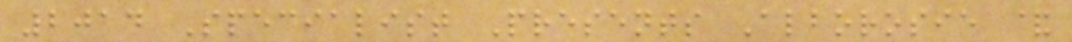2014 Specialist Presents Alborosie &
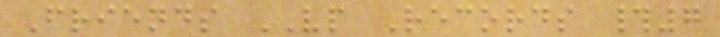Friends VP Records #7
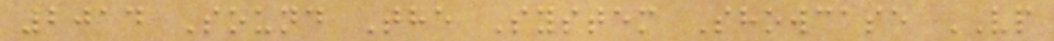2014 Sound The System Showcase VP
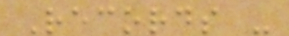Records -
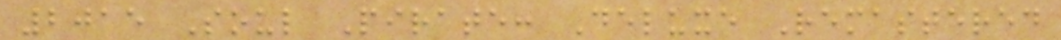2015 Soul Pirate: Deluxe Remastered
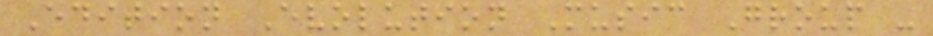Edition Evolution Music Group -
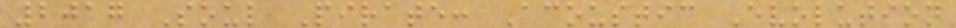2017 Soul Pirate: Acoustic Evolution
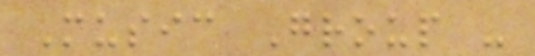Music Group -
